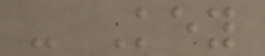- Key
